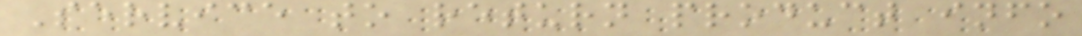Service to return product info
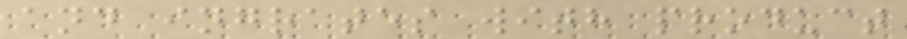and ingrates with product
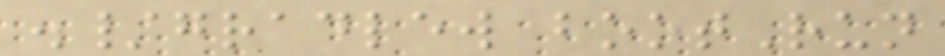./gradlew bootRun
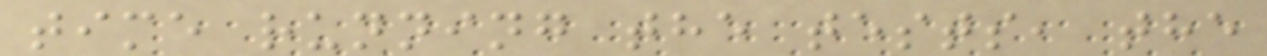time running the tests, the
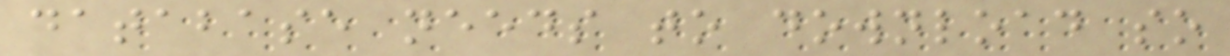database needs to download so
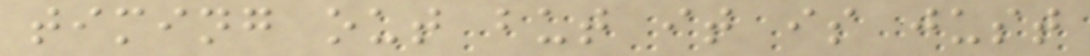timing out but it is just
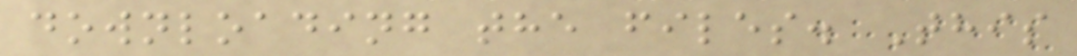downloading the files. This
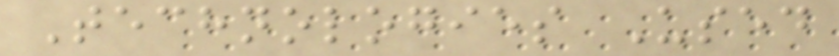Technologies Used
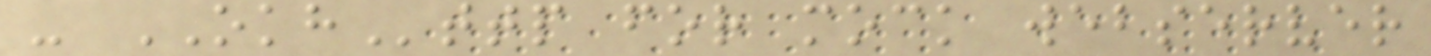- OKHttp for mock webserver
